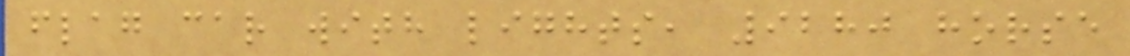flag car with lights, 9280 horse
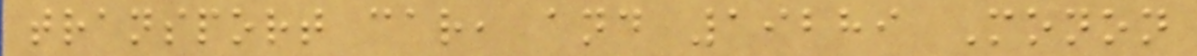transport car, and 19289 Monon
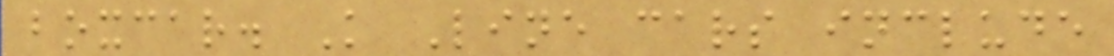boxcar. K Line cars include
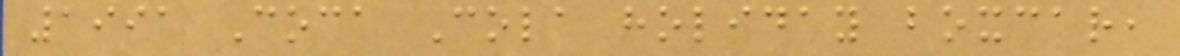1991 Coca Cola holiday boxcar,
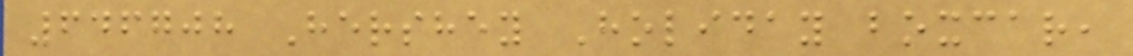646708 Hershey Holiday boxcar,
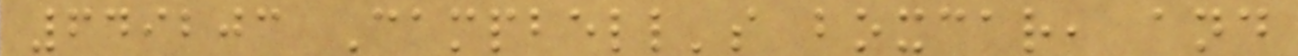649203 Campbell's boxcar, and
